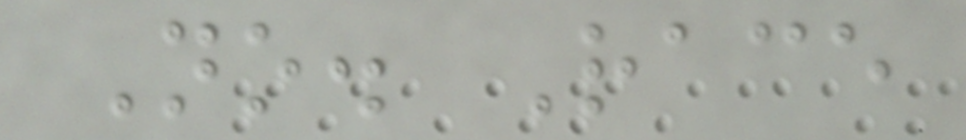No. Race
